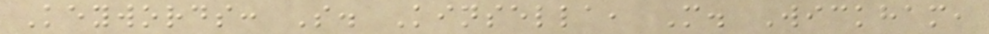Keywords: S. Kinsella, M. Wickham,
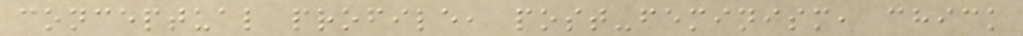conceptual profile, post-feminism, chick
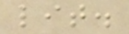lit.
